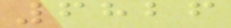6826
